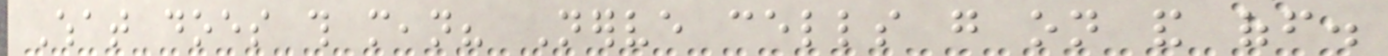What does this mean? Nerve cells go on and off.
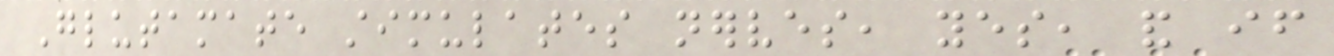Glutamate stimulates nerves, yes, and if
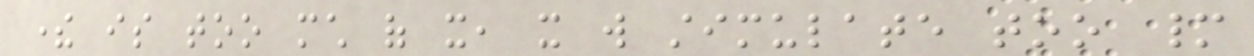there is too much of it, it will stimulate too many
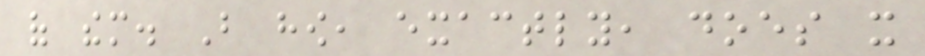of them. But how, exactly, does it
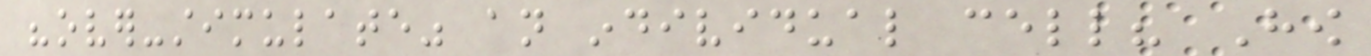"over-stimulate" an individual cell? How
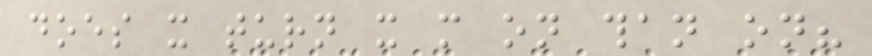does it turn it more on than on?
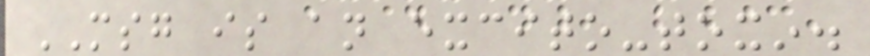MSG is an excito-toxin.
